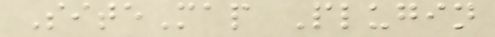SiteMap Plugin
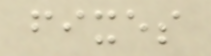fixes
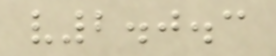v2.0.3
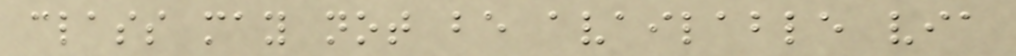class may not be available via
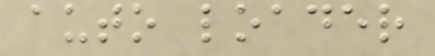auto loader
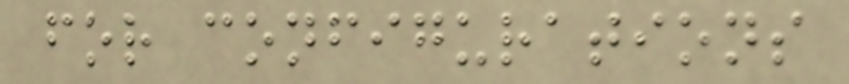for configurations
